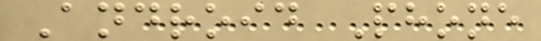Android Phone
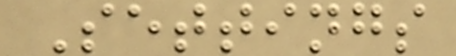Settings
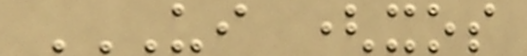UI (XOS
